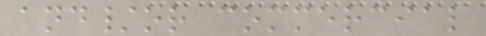and/or commercial
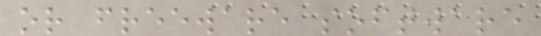or freeware software
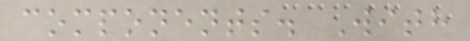components. With
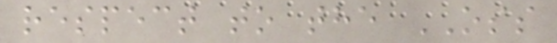respect to the OSS
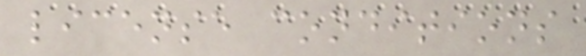license conditions
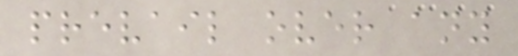prevail over any
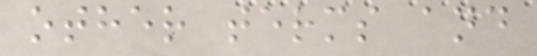other terms and
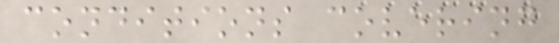conditions covering
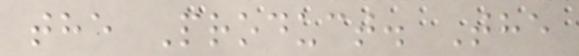the Product. The
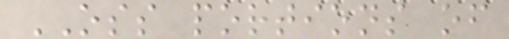OSS portions of
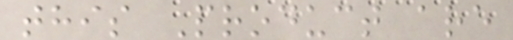this Product are
